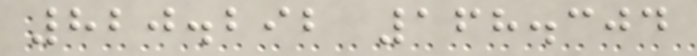820.292 168.304
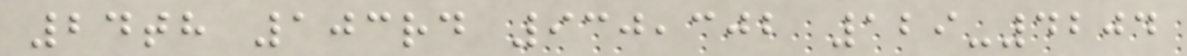24th 103rd 930,302 129-4204
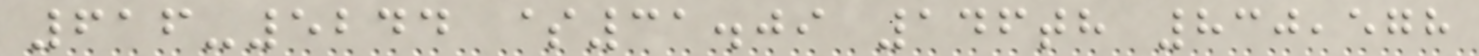616-5244 $31.09 146th 830,578
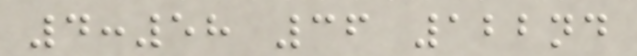4:58 36 122nd
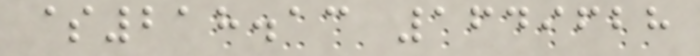$218.13 1649628
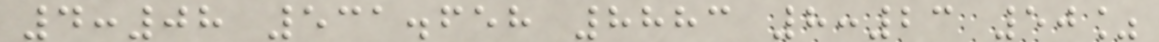4:08 531.658 8883 8:23 50%
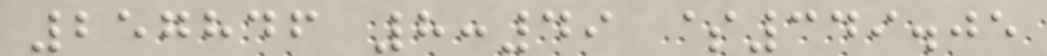257846 8:49 $349.05
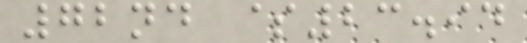72nd $23.94
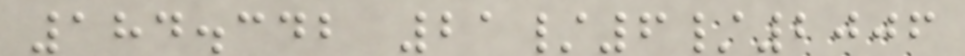184.342 21/6/2006
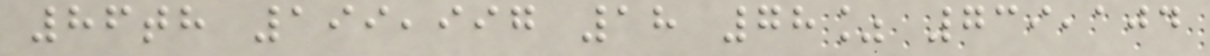86th 199,997 18 78% 739,104
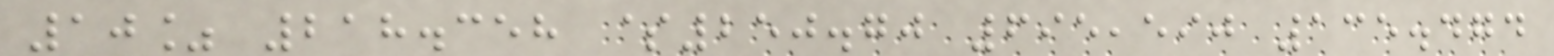10% 218.358 $250.70 695,590 135.474
